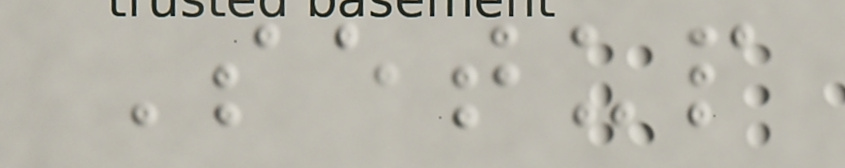Setup
